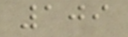109
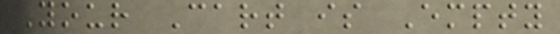Your Cart is Empty
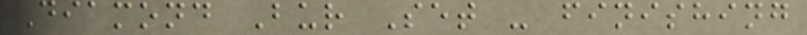Diamond Bur Set - finishing
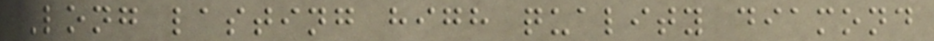Long lasting high quality diamond
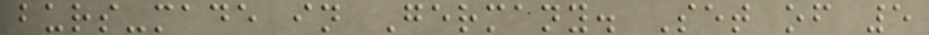burs-made in Germany. Set of 5
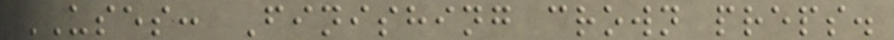USES: Finishing crown preps.
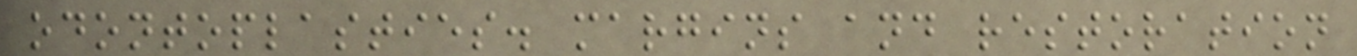odontoplasties. margins and restoration
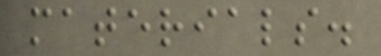materials.
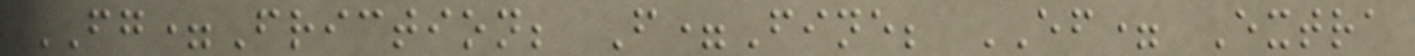FG=Friction; F=Fine; EF= Extra
